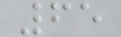65
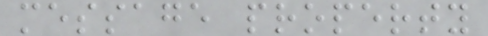message property
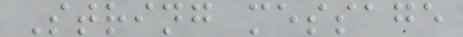String message
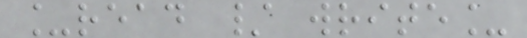_read / write_
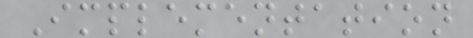Implementation
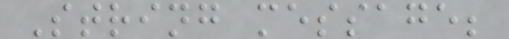String message;
